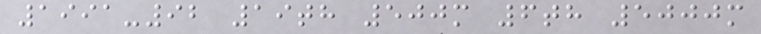1991-92 19th 500m 6th 5000m
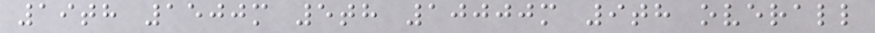19th 1500m 5th 10000m 9th overall
